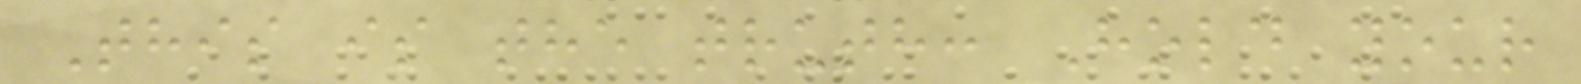This is the truth: Hold your
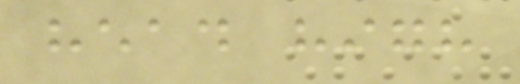head high
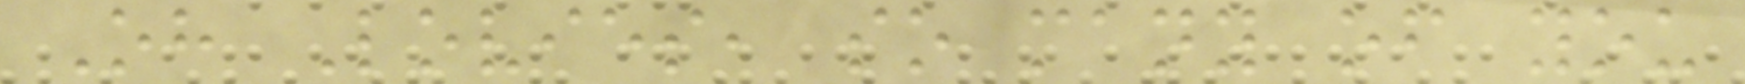Oh Lovies, so many of you
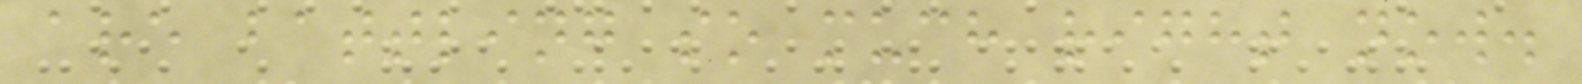are battling so much right now.
